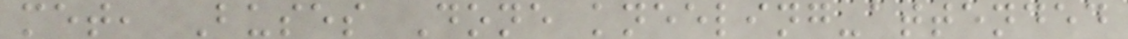met, Buses Done kneeling-attended
